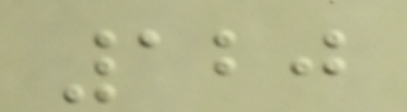120
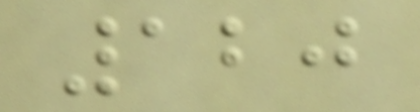120
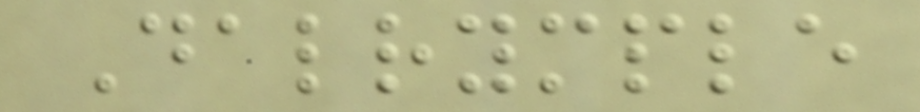Dalrymple
